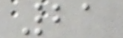21
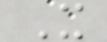X
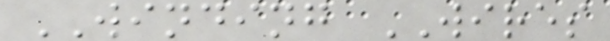WINDING WIRES
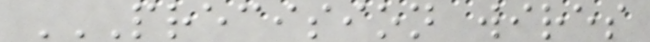PRECISION WIRES
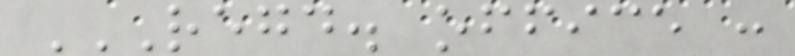REGD. OFFICE :
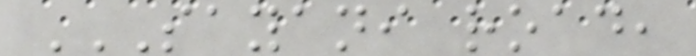SAYANI ROAD,
